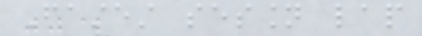Fastest session lap
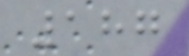187
